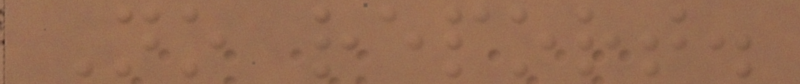No report.
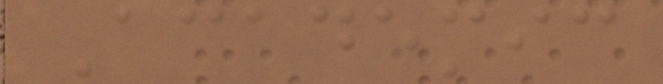Academic
